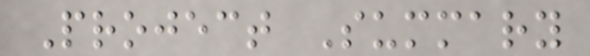Project Summary
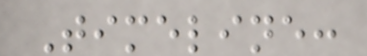Timeline:
